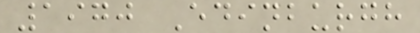1970 Edinburgh
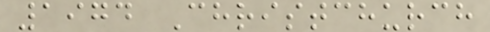1974 Christchurch
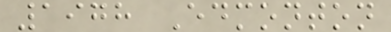1978 Edmonton
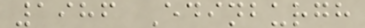1986 Edinburgh
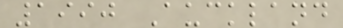1990 Auckland
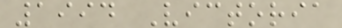1994 Victoria
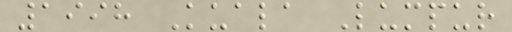1998 Kuala Lumpur
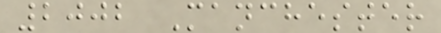2002 Manchester
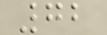72
